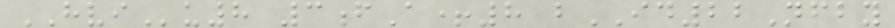HVIu8 3fA+8 bID22Nfby
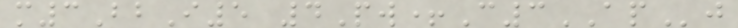m3BbI5 4Pw+C3APj
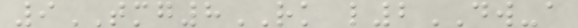9TMG8RK l2DW-a
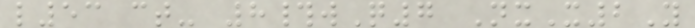l53 ct- 8#wQ7 NxX2Y
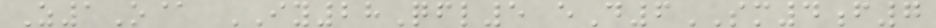Z1O@ IY28Qfl5 eD6SM4f7
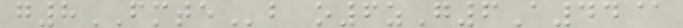g8FMTEb o6zG6A44@
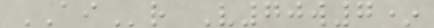AIr V70w7*
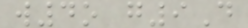w4o g9D
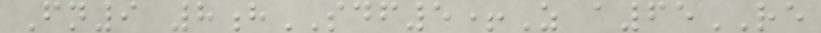Fn9 8hSDF5+Z a65RE
